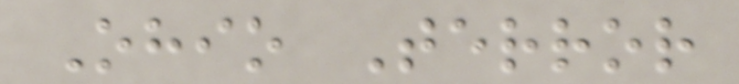Ohio Terror
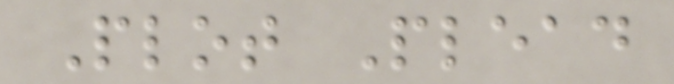Plot Plead
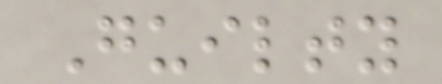Guilty
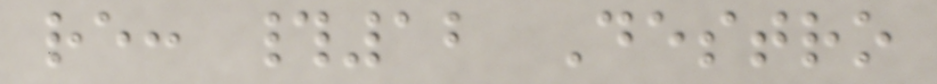re: #12 Destro
